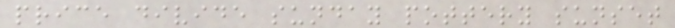price divide sunday pottery sunset
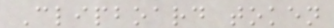Clipboard token
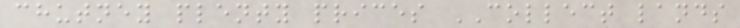chutney plenty prices COLLECT lands
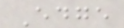Edge
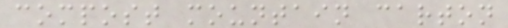compost mountain carton
